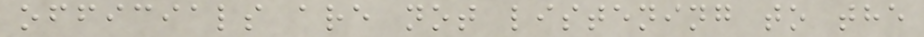officials are not listening to the
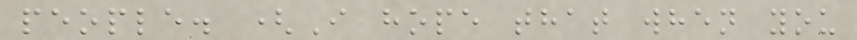people. (I hope that when you
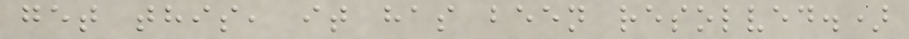get this, it has been resolved.)
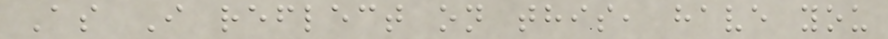As I reflect on this, have you
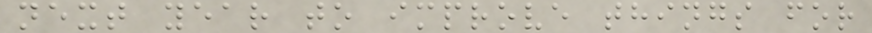next year to improve things for
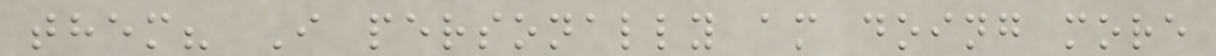them? I personally am doing more
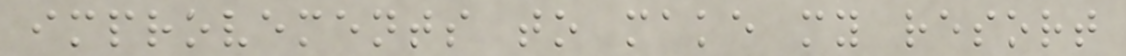improvements to make my resort
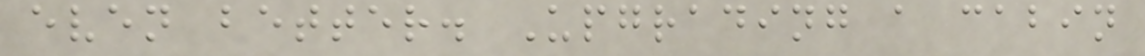even better. Upgrading a cabin
